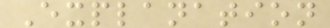Explanation
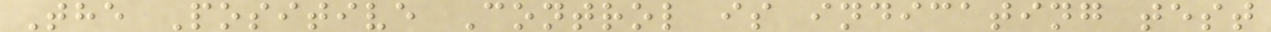The Positive Control is indicating test
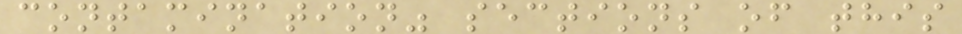contamination" sections of this
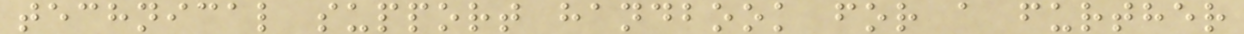technical support handbook for a further
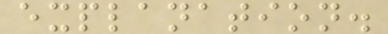explanation.
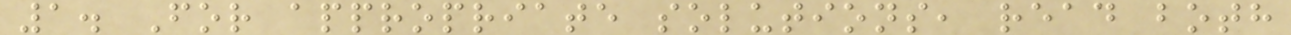1. For appropriate solutions, read both
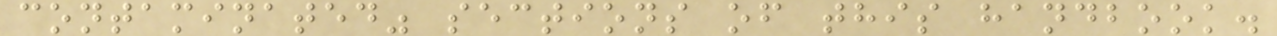contaminated" sections of this handbook.
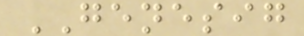GENESIG
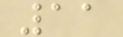11
